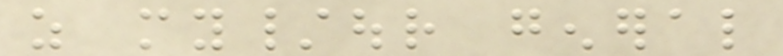as my/our general
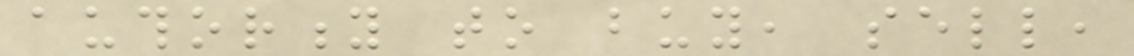authority to buy, sell,
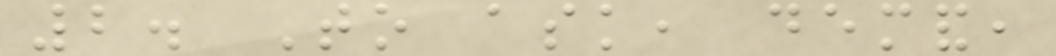2. To ask, demand,
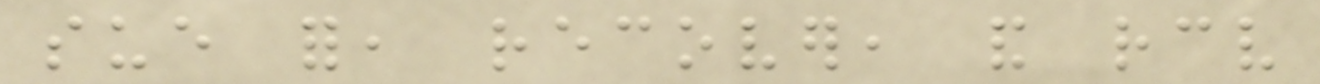sue for, recover, and receive
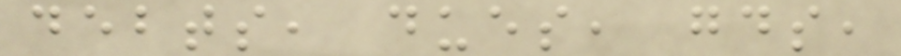debts, dues, goods,
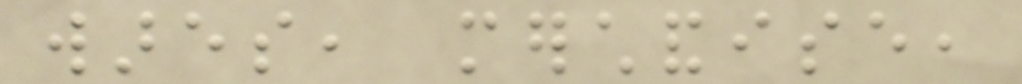wares, merchandise,
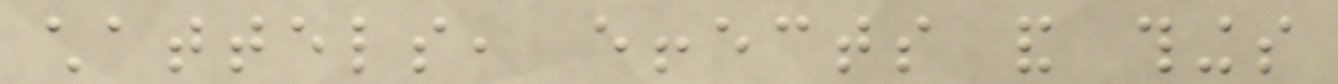chattels, effects and things
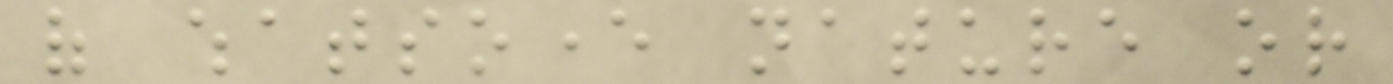of whatsoever nature or
